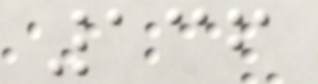136
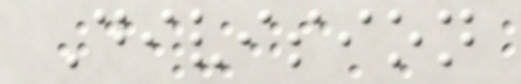Division
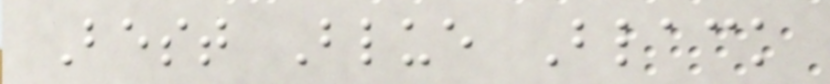Best Blue Black
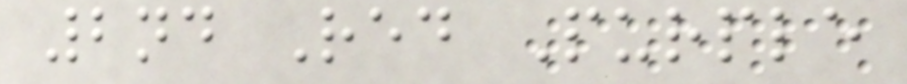2nd Red Purple
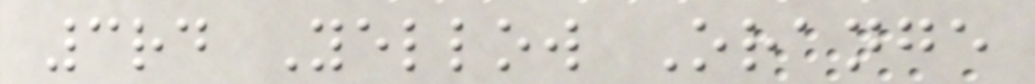3rd Yellow Orange
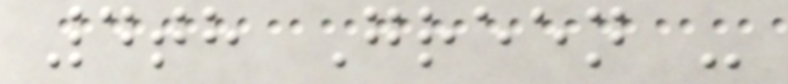4th Green -
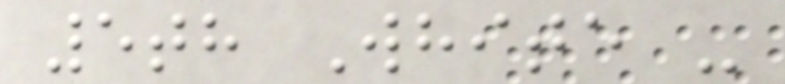5th White -
